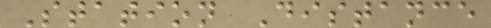Station Distance
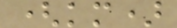(km)
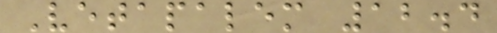Vetapalem 12.4
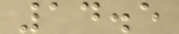14.5
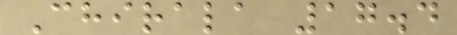Chirala 17.4
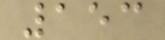153
